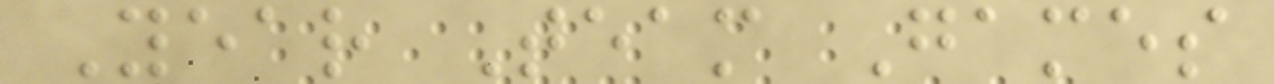Year Team Games
